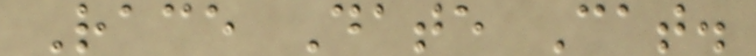Race Date Cat.
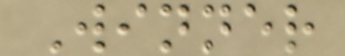Winner
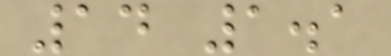14 1.1
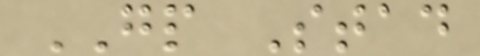GP Stad
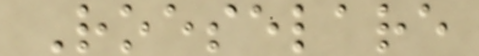Roeselare
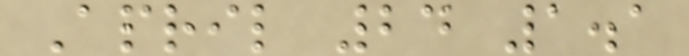April 24 1.1
